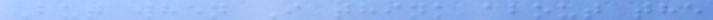But when I think about the
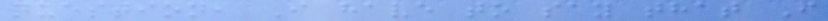question, I have to say that I
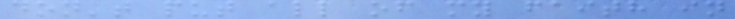don't put all of my faith in
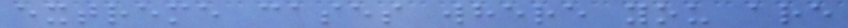extreme cases where you are
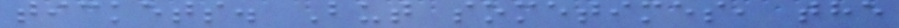tickets. But sometimes, the
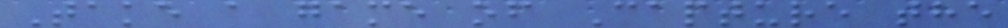Take a game of Capture the
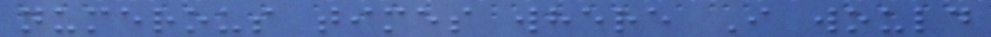numerous times where I would
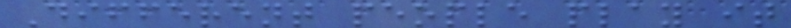Different people play it
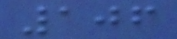106
